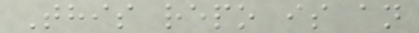This repo is an
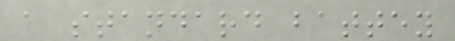a standard battey
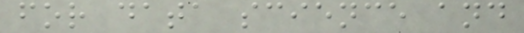for data science and
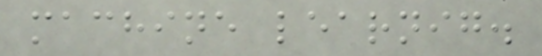machine learnig.
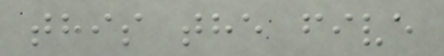this the five
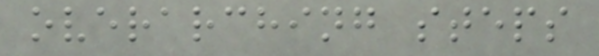overarching steps
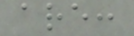are:
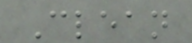Clean
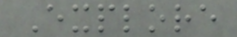Explore
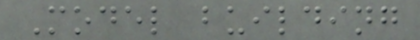Model building
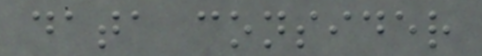data consider
